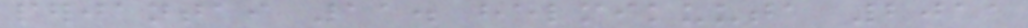perjantai 11. helmikuuta 2011
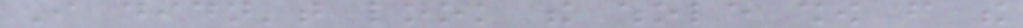I didn't look the whole show from the
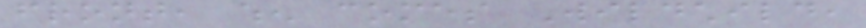front, when comes Wildchild,
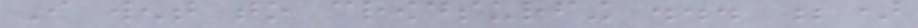I went to crowdsurfing ... ;)
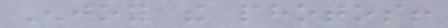Enjoy the photos!
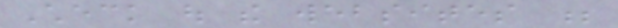Check out the websites ;
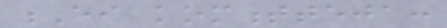Ei kommentteja:
